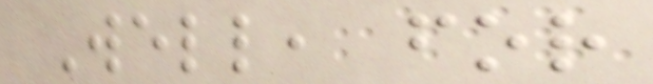Well, for
